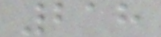218
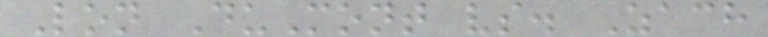Lon DuMont vs. Zach
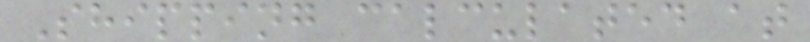Shipping calculated at
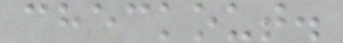checkout.
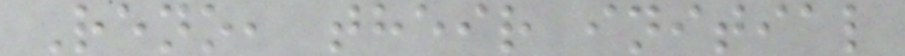Reno, their initial
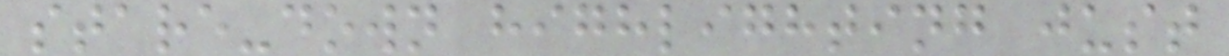stare-down highlighting just
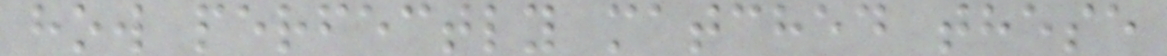how perfectly matched these
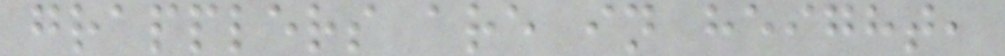grapplers are in height,
